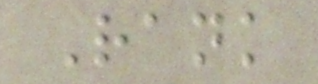Rank
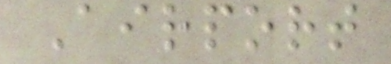Airport
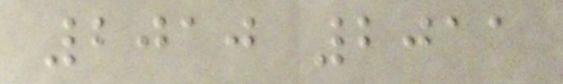2010 2011
